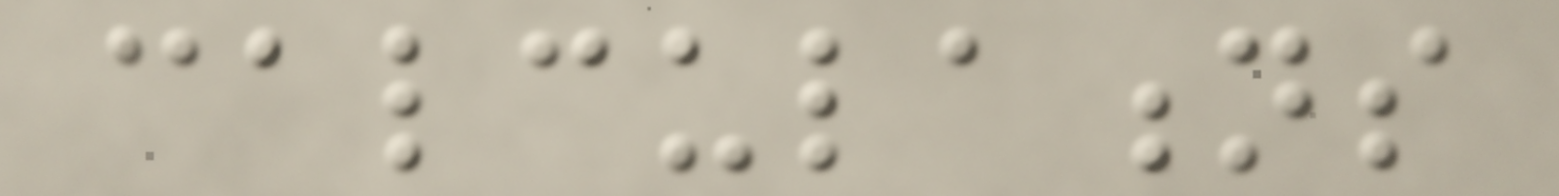calculations
